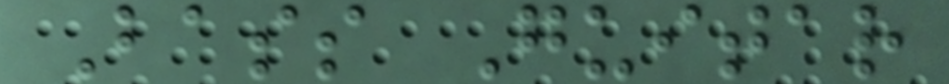Bass Guitar
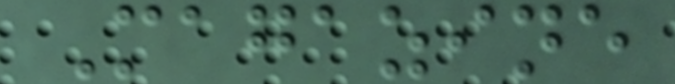Magazine
